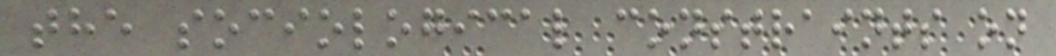the sociological constraints on
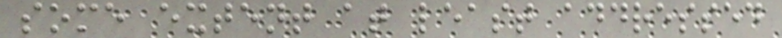some extent at least addressed
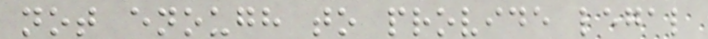not enough to provide legal
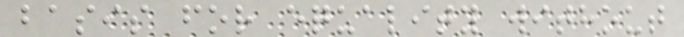basis for equality without
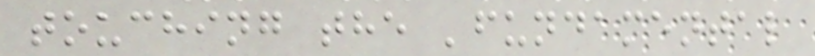touching the 'fundamental
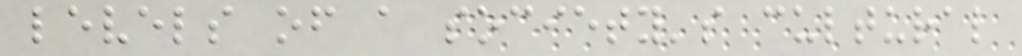levels of a society's cultural
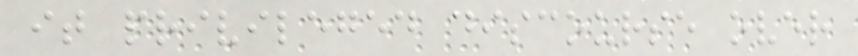it privileged discourse over
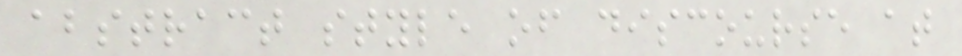abstract style of discourse at
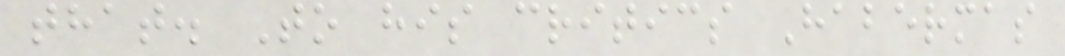that. To his critics Habermas
